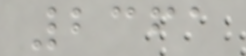2361
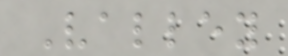Valley
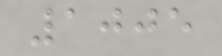1005
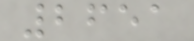2651
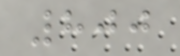800
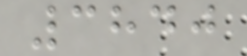3840
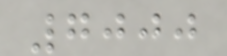7000
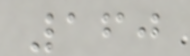160
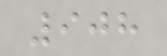908
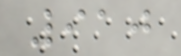910
